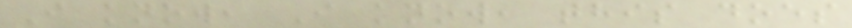I know, I know, this does
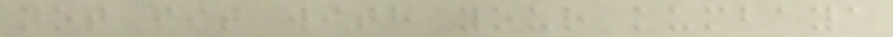not fit with your kumbaya
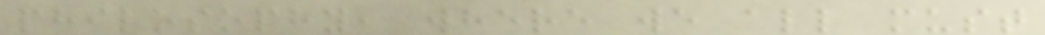philosophy, where we all must
